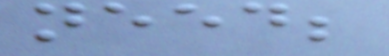need;
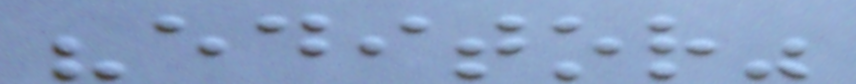"editor"
